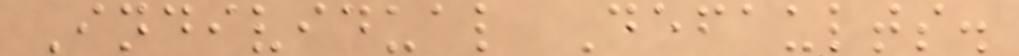Individual Defaults.
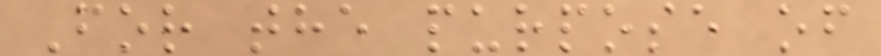For the purpose of
